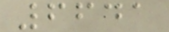6641
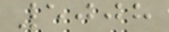5008
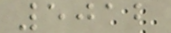5012
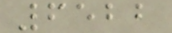6522
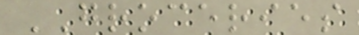GROCERIES
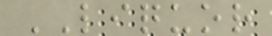LIQUOR
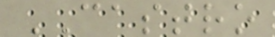CASTRO
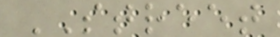STREET
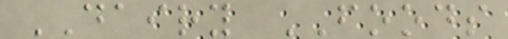DAIRY FOODS
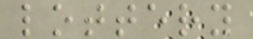lottery
